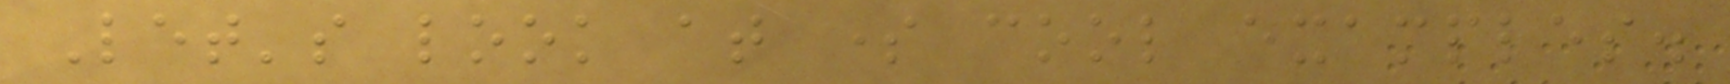Let's look at some cool examples.
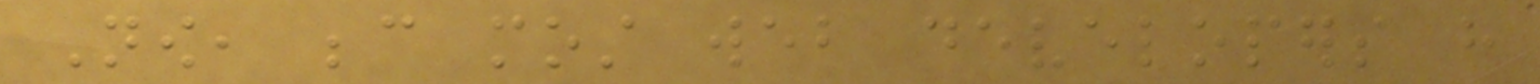Now, because most web developers have
